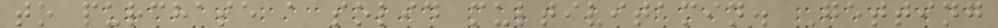to purchase a solid multivitamin. Getting
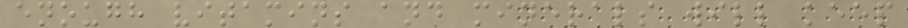enough vitamins and minerals will keep
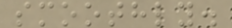smoothly.
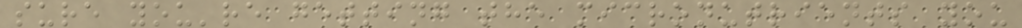sure you're getting the micronutrients you
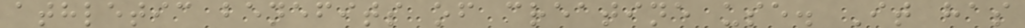athletic benefits of creatine use. It has
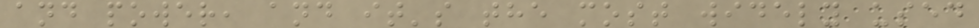and power, and it's the most widely used
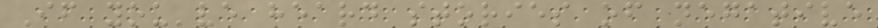If you've heard stories of negative
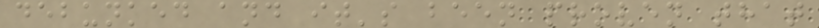debunked and it's been proven that
